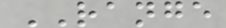RANGE
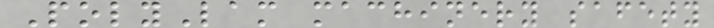PolyLam machinery safety
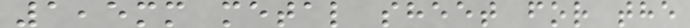1,5mm metal sheet for the
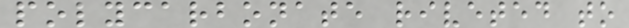polycarbonate riveted to
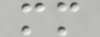mm
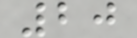20
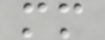mm
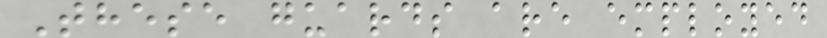These guards are employed
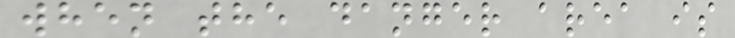when the danger area is
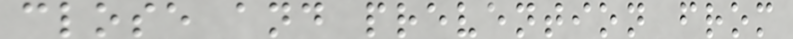close and prevention from
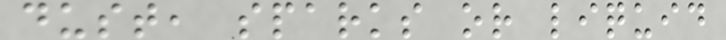dust, sparks or liquid
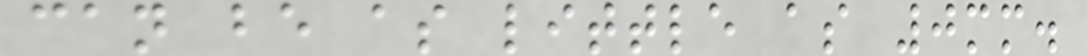can be as little as 0mm.
